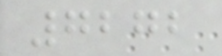7272
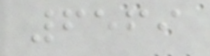6569
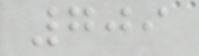709
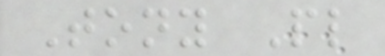Tony Pl
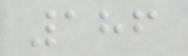186
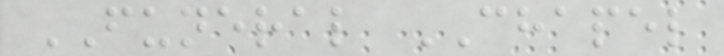FUNERAL CHAPEL
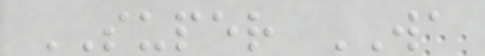SUPER WA
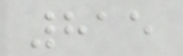815
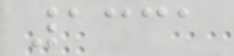1331
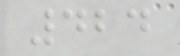424
